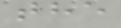the
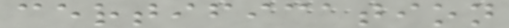certification
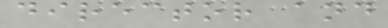director and
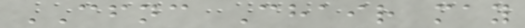CFNC Chair may
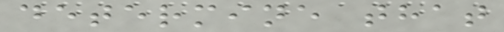determine that
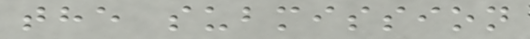the submission
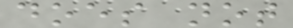does not
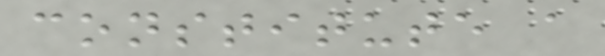constitute a
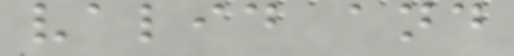valid and
